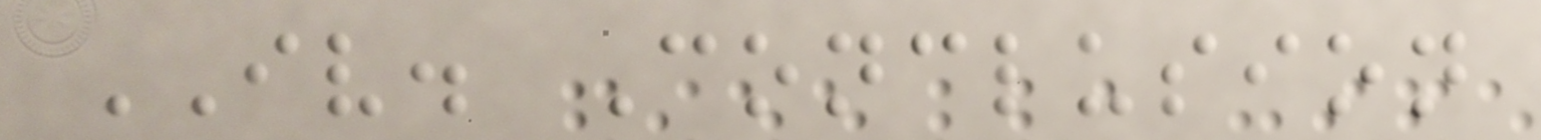IV. Conclusion
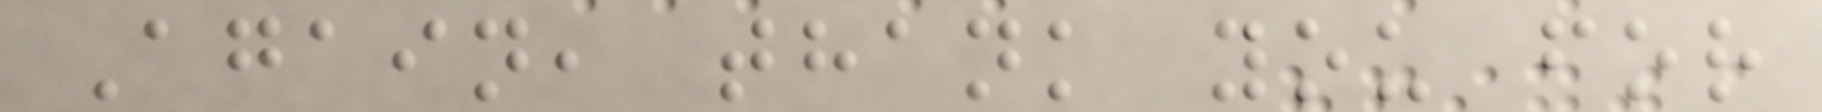Again, thank you for
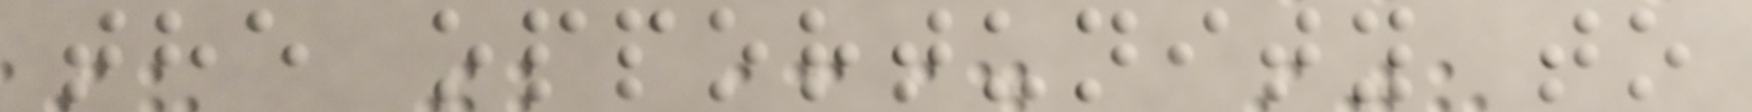the opportunity to
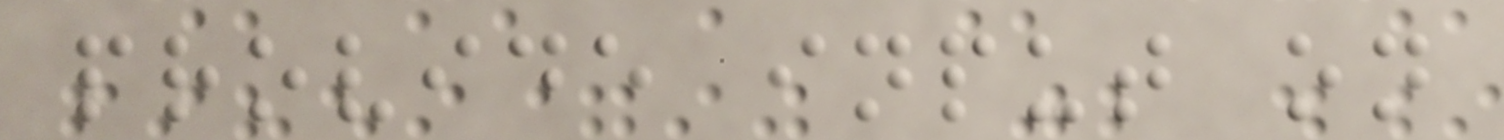provide input on
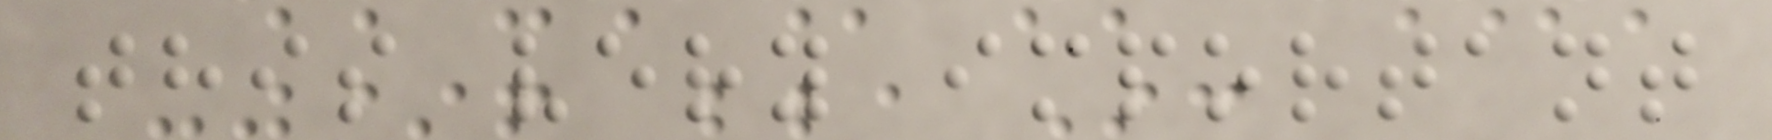this very important
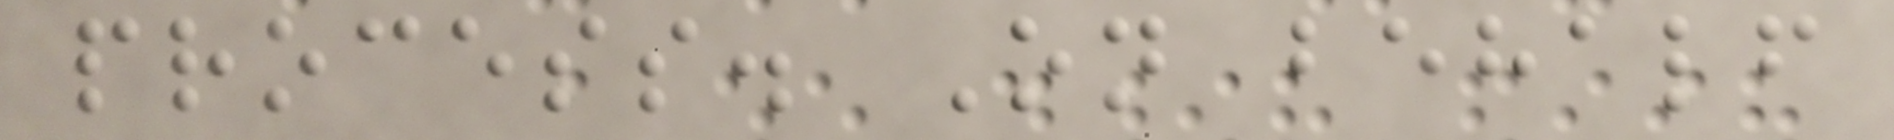process. On behalf
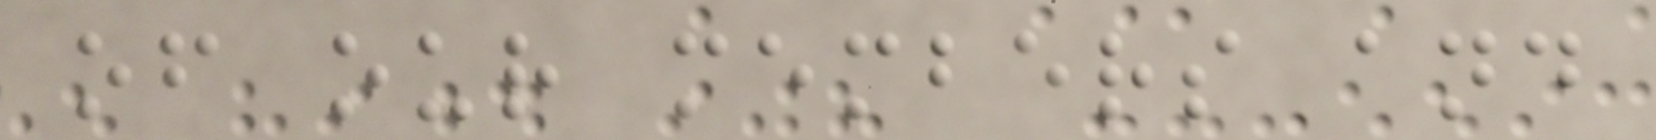of our members and
